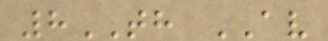8TH AV
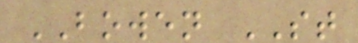BOWEN ST
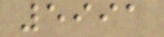5991
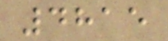4815
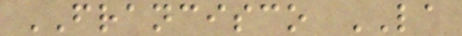FRANCISCO LA
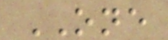ONE
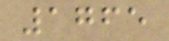1765
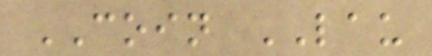COIN LAU
